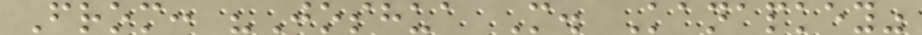From: "Joshua M. Kanapkey"
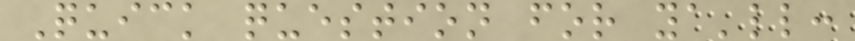Quick question for ya'll:
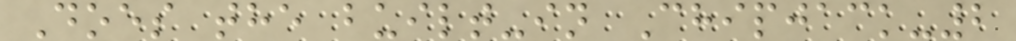Does the built-in Chipjack-2
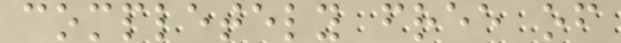completely free of
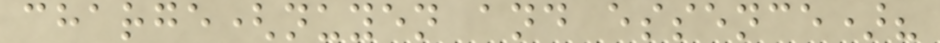charge(nuyen and essence)?
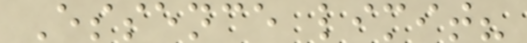Essence limit?
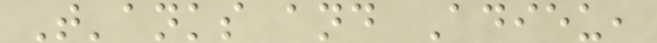T'anks and Adieu,
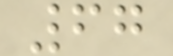67
